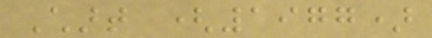Chart (1977)
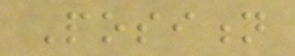Position
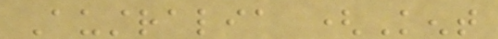Australia (Kent
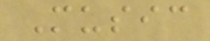Music
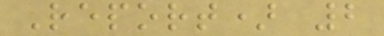Report) 2
